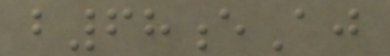b68eAj
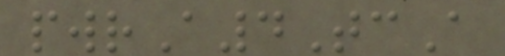pwrA4TcA
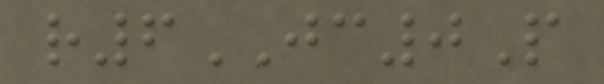r6JC0P
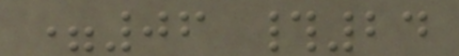=06 #24
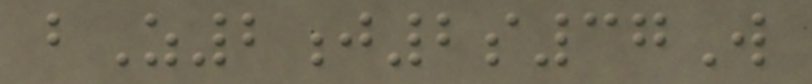bZ2j2s37W
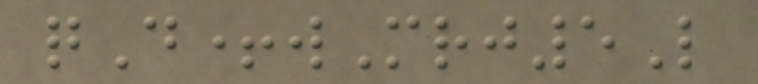qD+wMrj5L
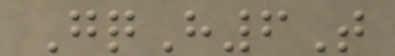GqH6T
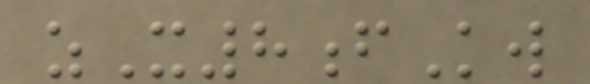zX8fKw
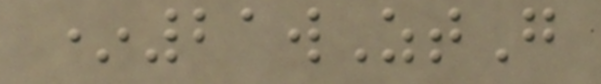*21wZtG
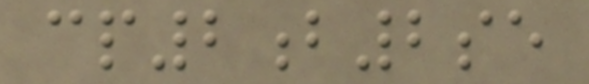cp2b2se
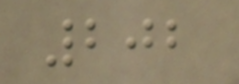202
